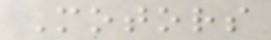Motors
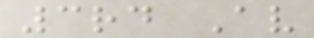3rd Av
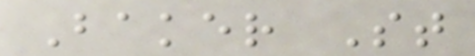Baker St
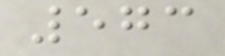573
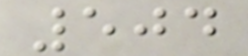504
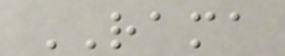RAMA
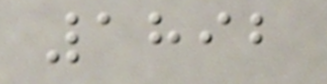1892
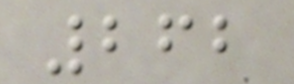262
